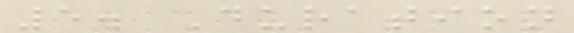5. Duration
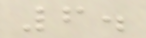6.
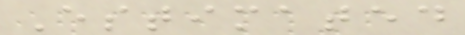Estimated
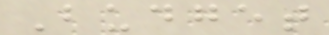Budget
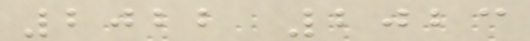2022 2023
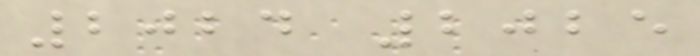2024 2025
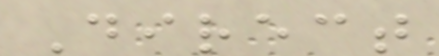Direct
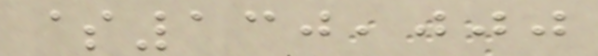$130,000
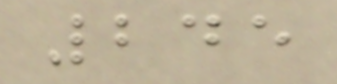245
